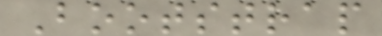Bootstrap
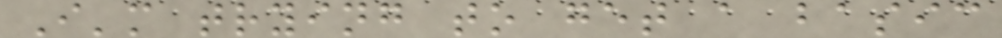I'm trying to get a basic
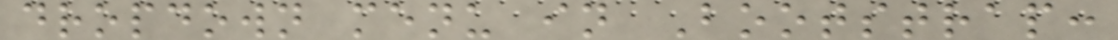dropdown menu in Bootstrap:
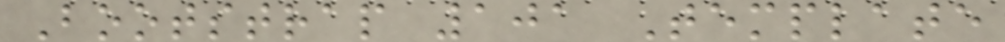Bootstrap 101 Template
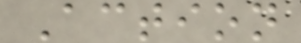Action
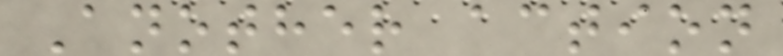Another action
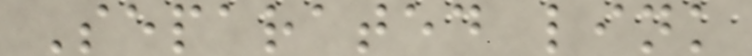Separated link
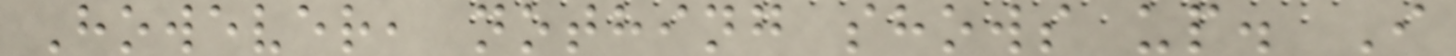However, nothing shows up. I
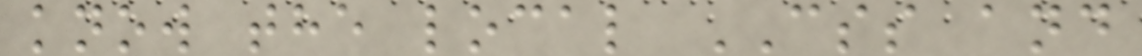know the local CSS and
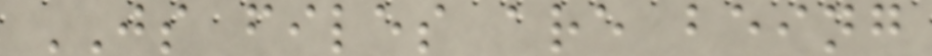JS files are being
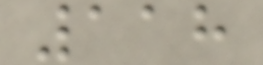118
